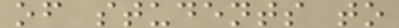of students to
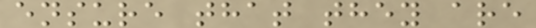ensure that they are
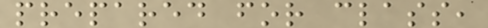prepared for class,
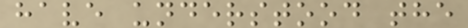have understood the
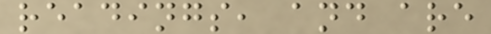readings, and are
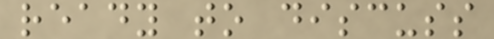ready to discuss
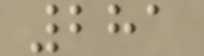281
